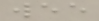wee
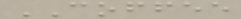COFFEE
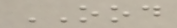OOD
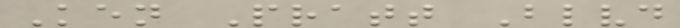Ken Pratt Blvd
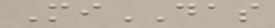MiDAS
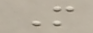M
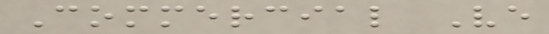Commercial Ve
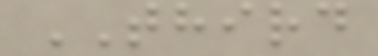THIRD
